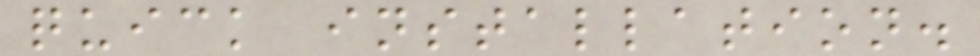quick installation.
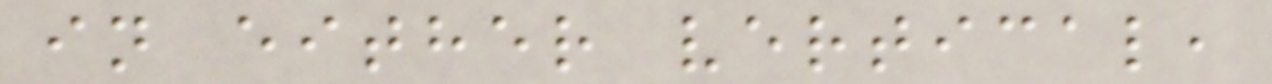in either vertical,
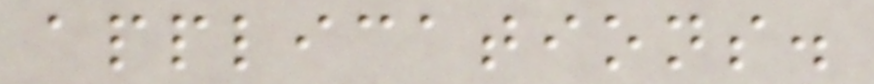applications.
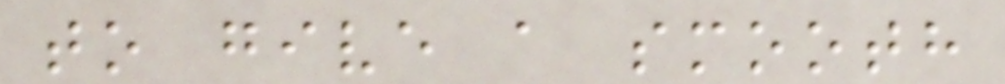to give a smooth
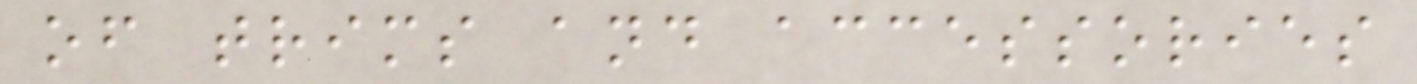of trims and accessories
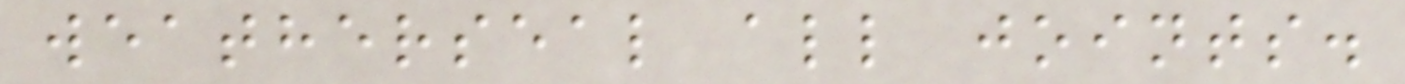weatherseal all joints.
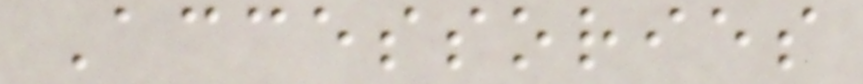Accessories
